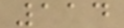114
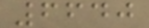6640
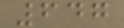647
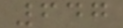647
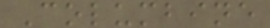Columbine
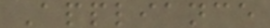Appliance
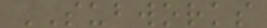SUBWORKS
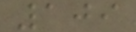109
